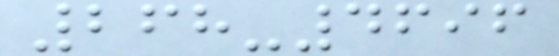268-4696
